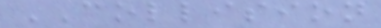COLLISION
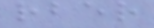rber
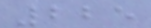225
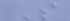S
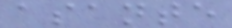asante
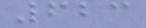623
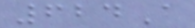624A
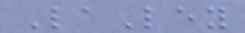LaLey
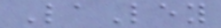LaLey
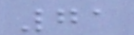71
